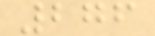276
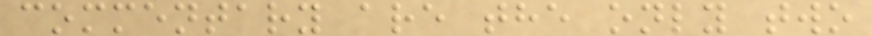commentary are the only two
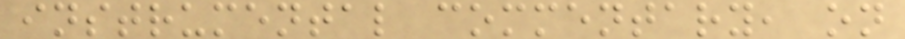instrumental commentary, on
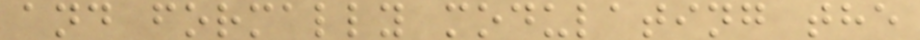and formally modulating the
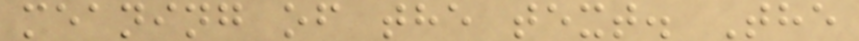meaning of the text. The
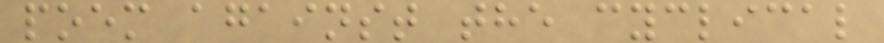poem against the cyclical
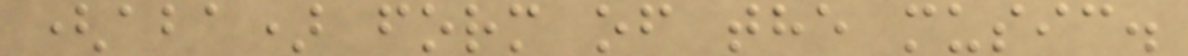(aba) form of the music.
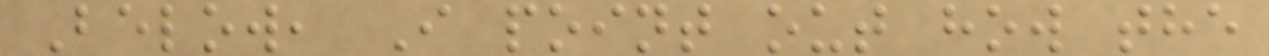Below, I point out how the
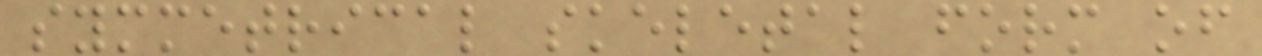symmetrical skeletal form of
